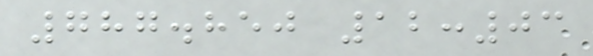787.850 12:03
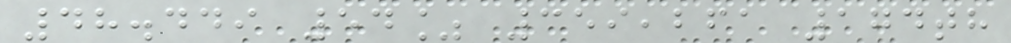48.449 54% 359,261 174th
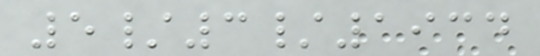5/3/1934
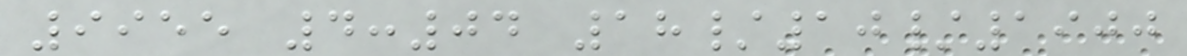9955 4:04 18/10/1900
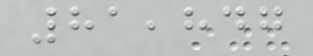81,847
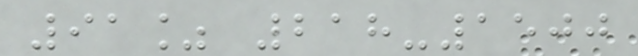91% 218-1500
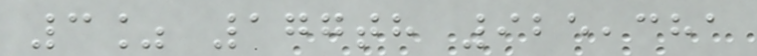3% 177th 925,381
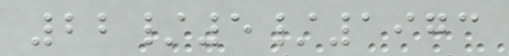22/5/1973
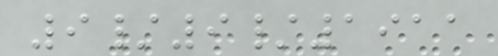9/9/1911
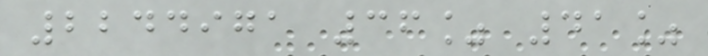2244971 36% 41%
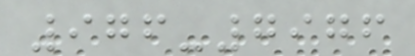976-7976
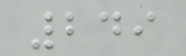249
